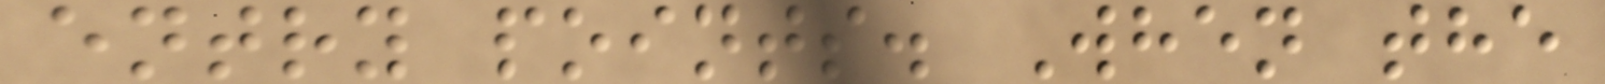entry points. When the
